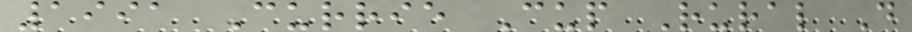1991 Currie Cup Rural D
